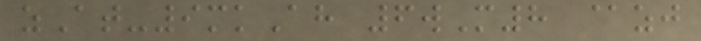zAt-9mkAh 6wM8 @zj
